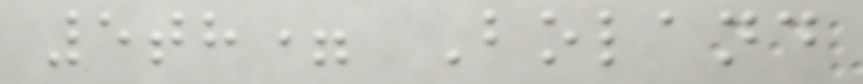5th= Boland
